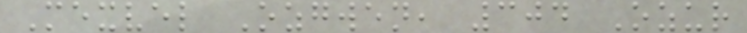Mexvel Ozgwen, 304 Ozur
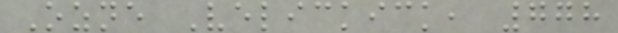Ozne Velickick, 778
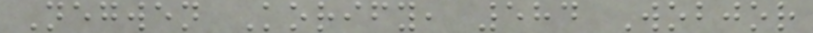Negwen Korify, 584 Wobjor
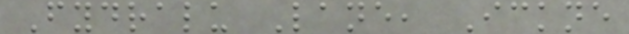Fydralu Lane, Ickne
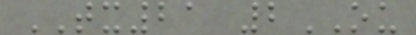TX21 2OU
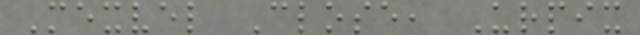Mexvel Close, Urpix
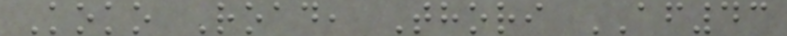Koko Road, Thori AF43
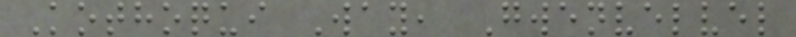Kothoqui Way, Gwenvelvel
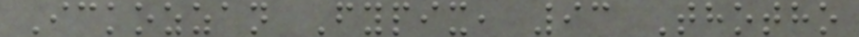Ickozzan Fypix, 93 Thotho
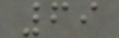69
